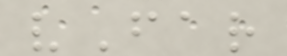vFar
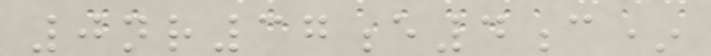0nr37e4c*
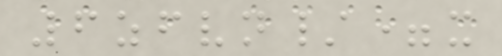6zfvn/=x
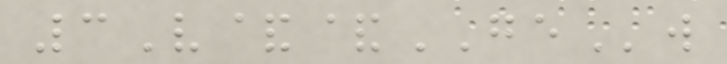3V&&GEw
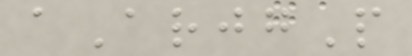aArjgP
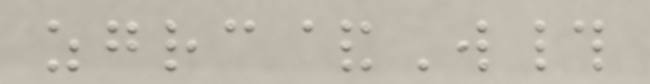zgrc&W#
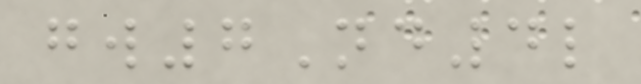gw7Nd4l
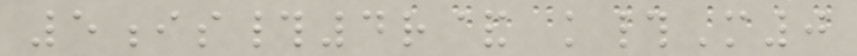5is#4r& k#M0
